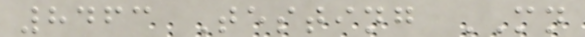8463 Testing MN
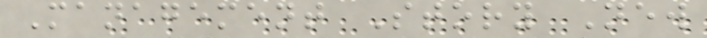Management Story New
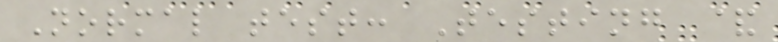Normal test: Testing &
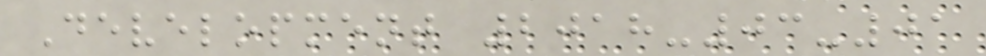Development 2018-03-01
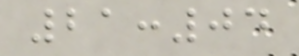21:04
